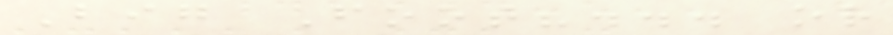Big Foot?... or
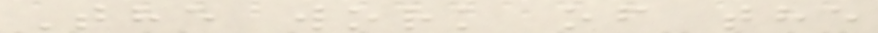The work of the
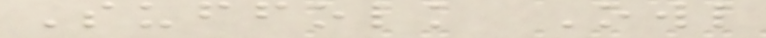Suffolk Owl
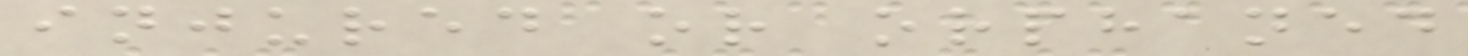injured or orphaned
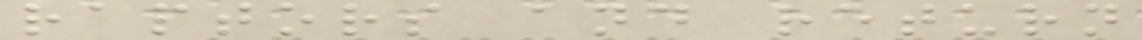raptors and return
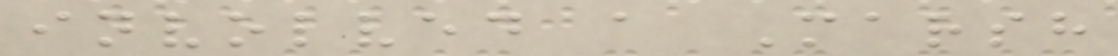involved a Marsh
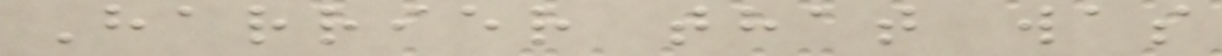Harrier that was
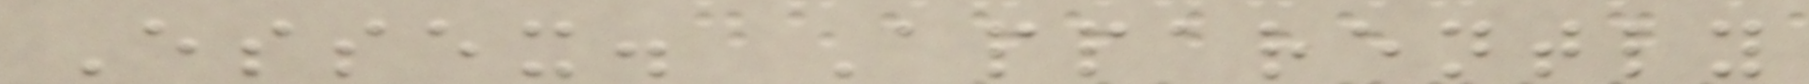Essex. Apparently
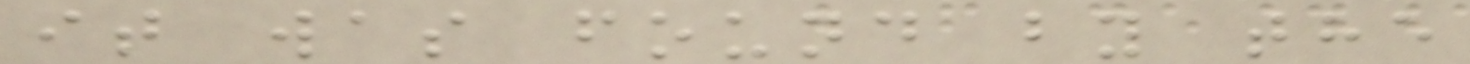it was found by the
